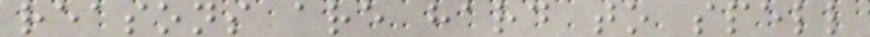reasons are hard to spell
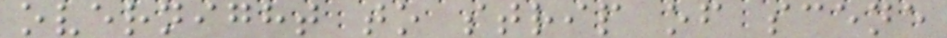overnight to strip of scene
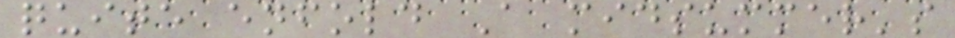quite enfold A midsummer's
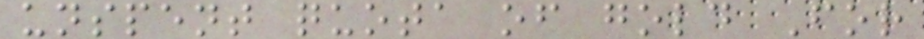unspent quota of gold For
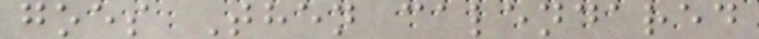goes Then calendared
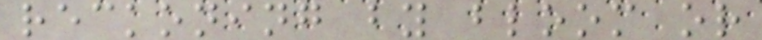reckoning by bloom or
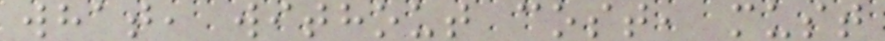what, without cost, must
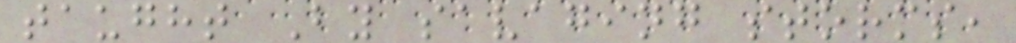taught By savaging storms,
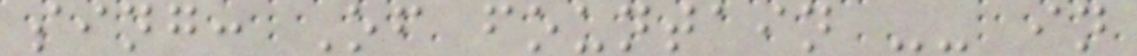sing: Of fountain -- in
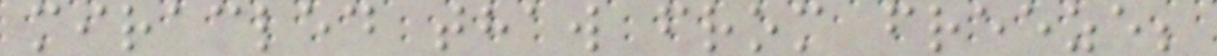miracled thaw from freeze;
